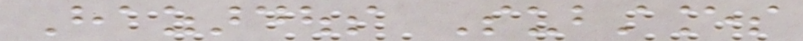Hazardous Substances
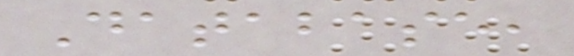Database,
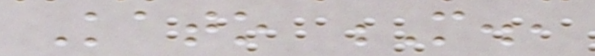Kato M.,
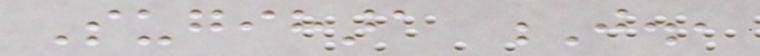Sugihara J.,
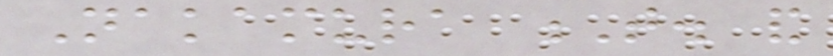Nakamura T. and
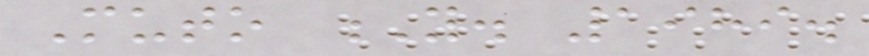Muto Y. 1989.
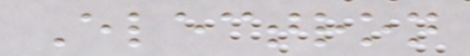Electron
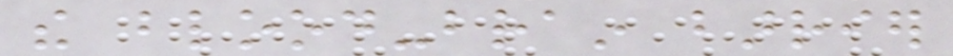the blood-brain barrier
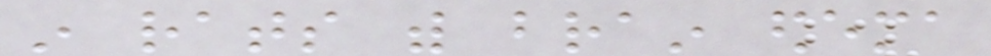in rats with brain edema
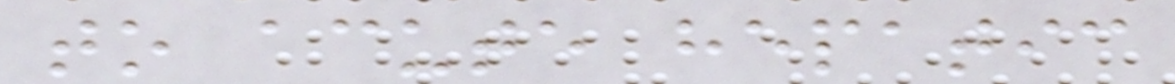to acute hepatic
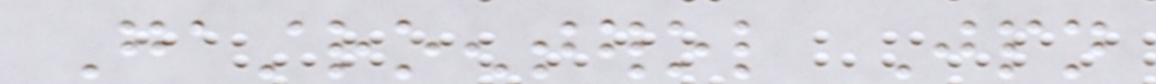Gastroenterol Jpn
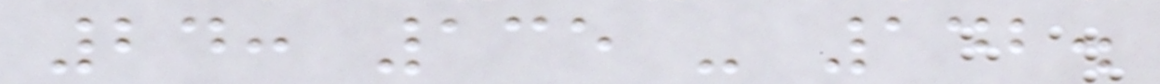24: 135 - 142.
